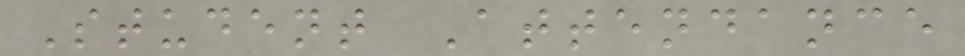Student Attendance
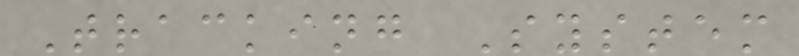Tracking System
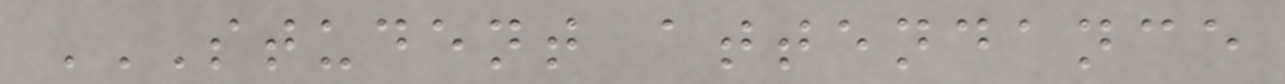STUDENT ATTENDANCE
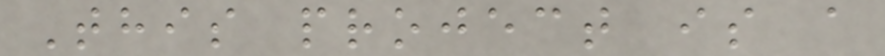This project is a
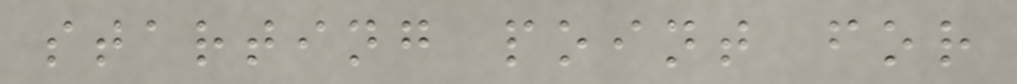starting point for
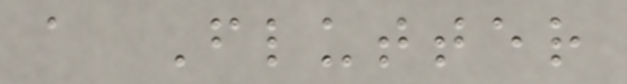a Flutter
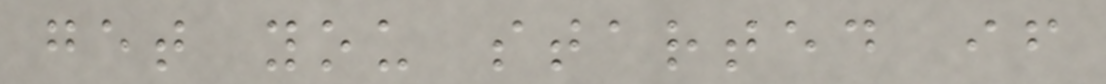get you started if
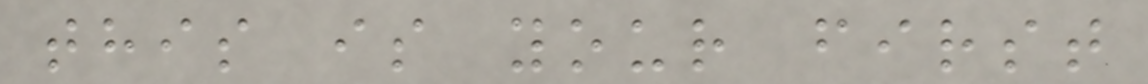this is your first
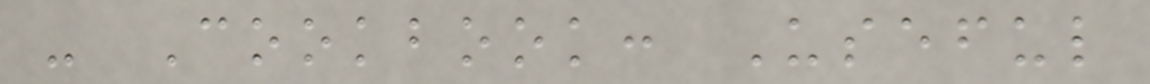- Cookbook: Useful
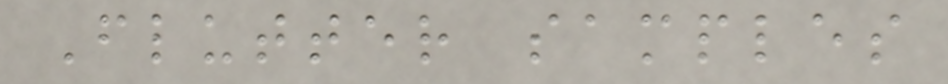Flutter samples
